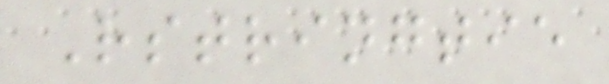Rstringtie
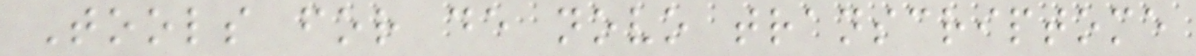Tools for de novo transcriptome
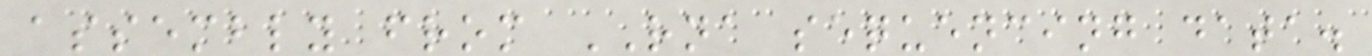assembly from RNA sequencing data.
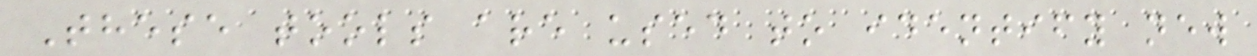These tools are used to identify new
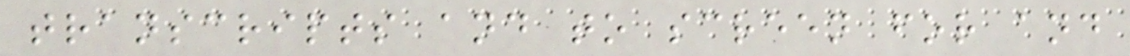transcripts and to screen for and
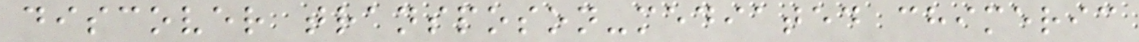discover transposon-mediated chimeric
